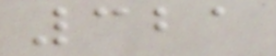321
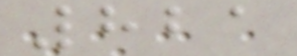821
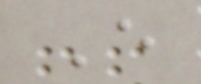E
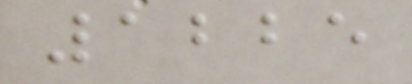1225
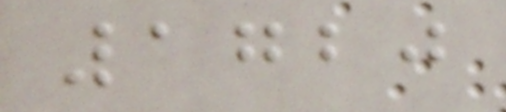1720
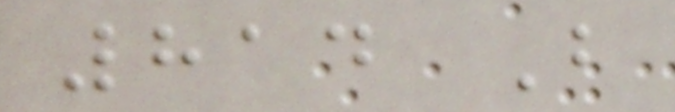814 B
